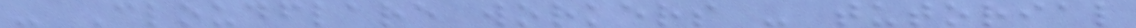- Cloudflare workers - tutorial
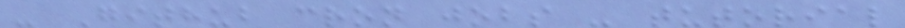- Github cron jobs - tutorial
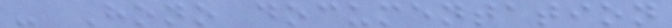- Hono documentation
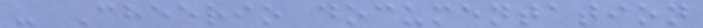- Cheerio documentation
